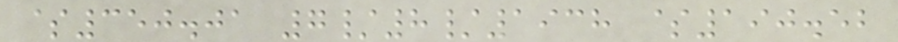$350.01 7/8/1938 $190.52
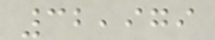32,979
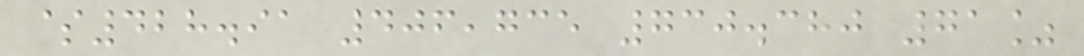$428.91 406,735 730.380 71%
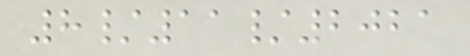8/11/2021
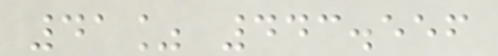41% 443.556
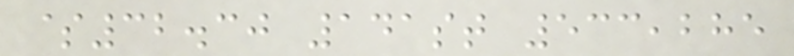$32.30 141st 533,285
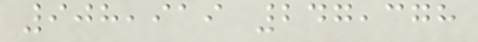908,919 247,378
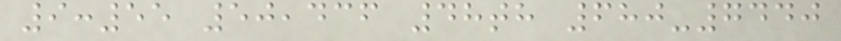9:55 50,436 48th 680-7440
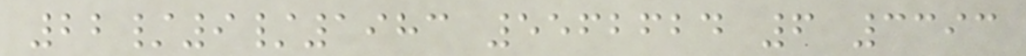22/9/1983 5562624 6 3393
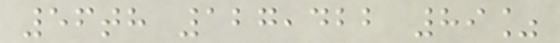56th 127,422 89%
